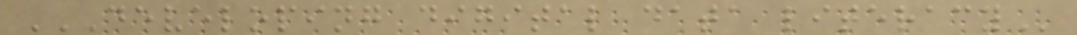DEVELOPING DIGITAL DATA LITERACY
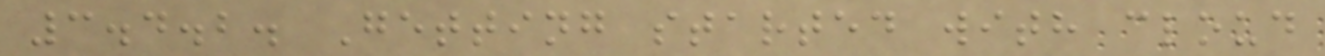3.4.2. Getting started with cloud
